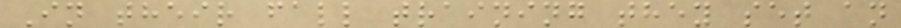In their fall training they set an
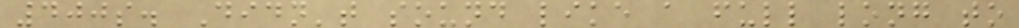400s. Didn't sound like a full long to
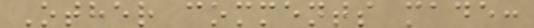Other comments made:
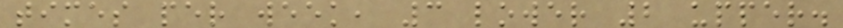times per week, 3 lower 2 upper.
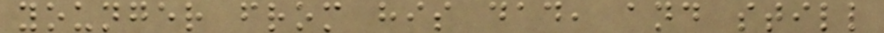younger from his dad, and still
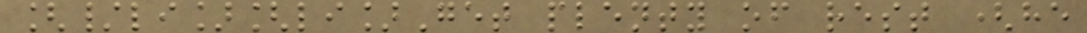[/li][li]Get plenty of rest (he
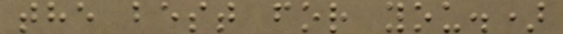the best for you.)
